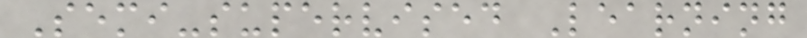Semi-supervised Learning
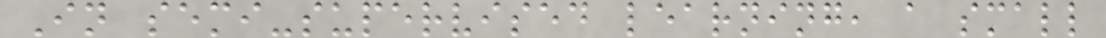In semi-supervised learning, a small
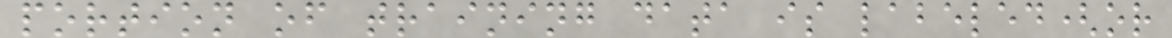portion of training data is labeled(or
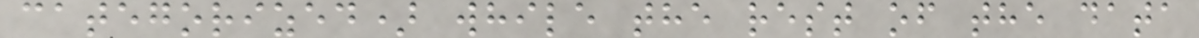categorized) while the rest of the data
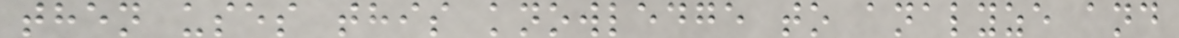then uses this knowledge to analyze and
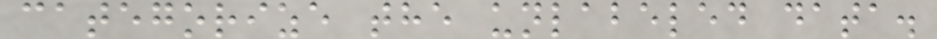categorize the unlabeled data.
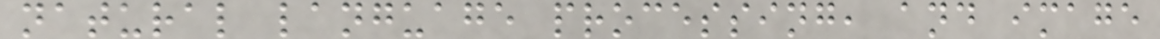natural language processing, and image
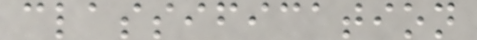classification
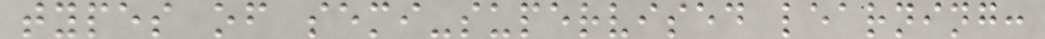types of semi-supervised learning:
